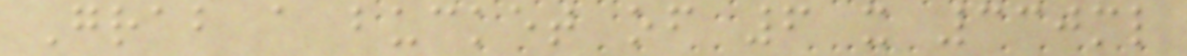Grab a bucket of 6 x 330ml
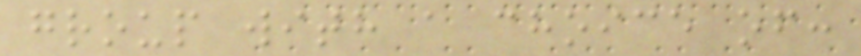group with a choice of:
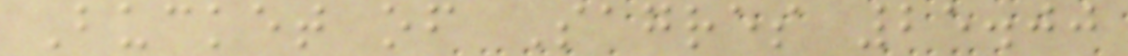Bucket of Sagres 25.00
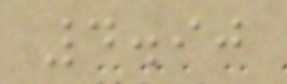4.90
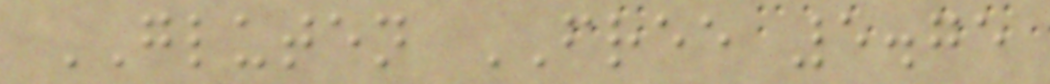GLUTEN FREE 5.75
